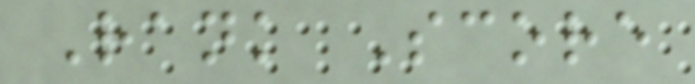Rank Score
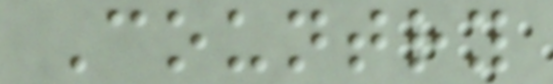Country
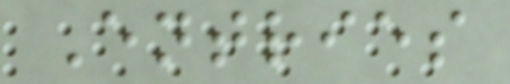Entries
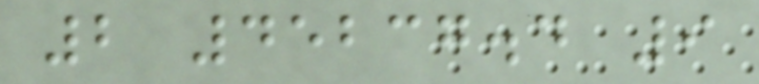2 45237.4 9
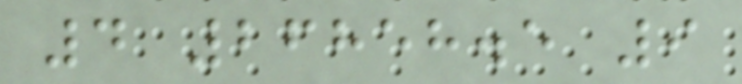4 26858.5 9
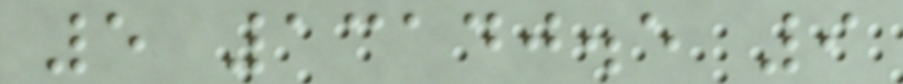5 13140.5 9
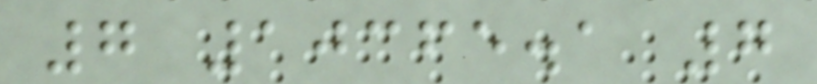7 10365.1 7
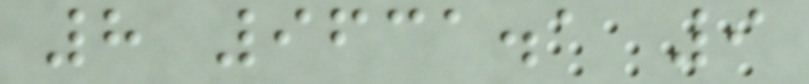8 9631.1 9
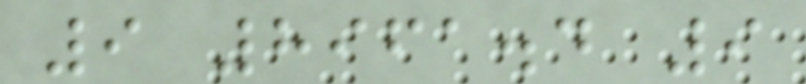9 8961.4 9
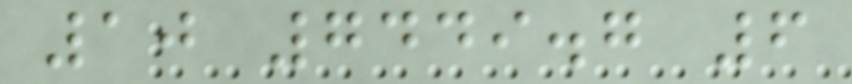10 7449.7 6
